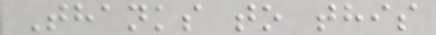Thanks to this
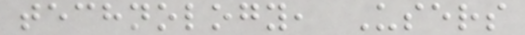technology, Users
